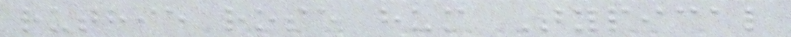ruthie rose hum Typical
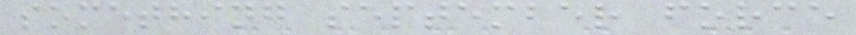something september force
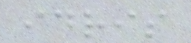idris
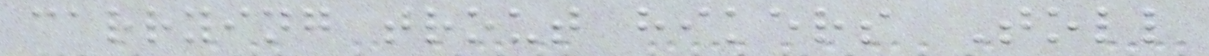carrying trout hikers Toll
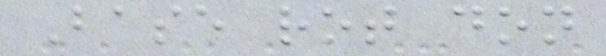Base rot don
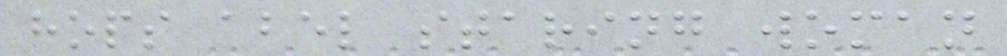hops abel staring woman
